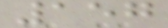157
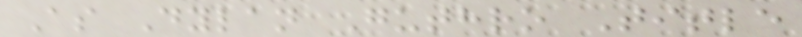As Dylan Guthro Title
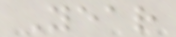Year
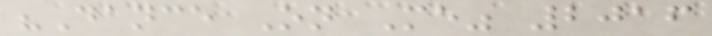"Dance On Me" 2016
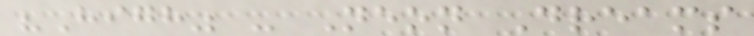"High" - Neon Dreams
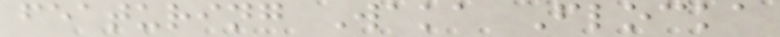featuring Waka Flocka
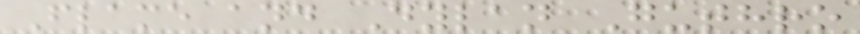Flame and Dylan Guthro
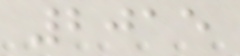2015
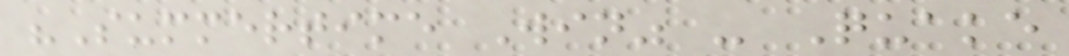"Summertime Win" - Quake
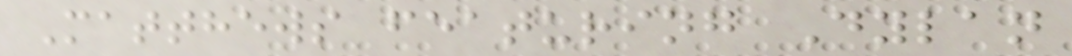Matthews featuring Dylan
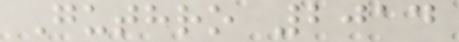Guthro 2014
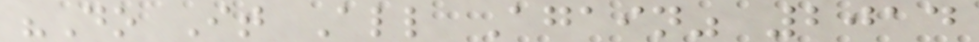"Do It All Again" 2014
